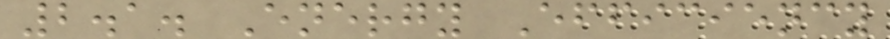2.1. Energy Efficiency
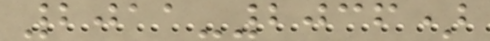2011-2036)
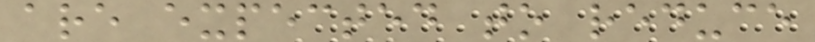are expected to reduce
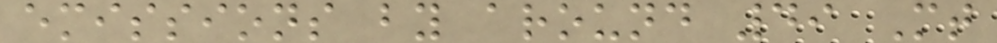emissions by around 49 Mt
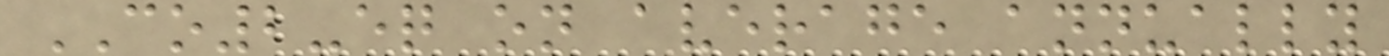CO2-eq on average annually
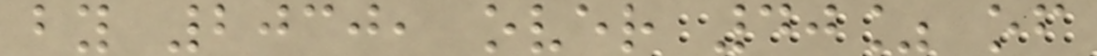by 2030, over 40% of
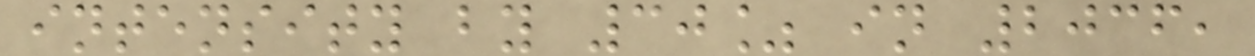intensity by 30% in 2036,
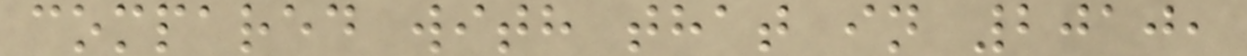compared with that in 2010,
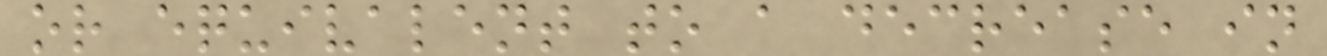or equivalent to a decrease in
